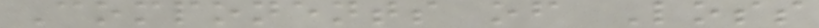Components of Loss
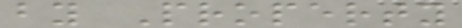by Property
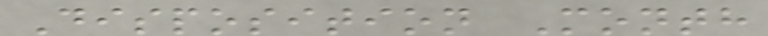Disposition Month
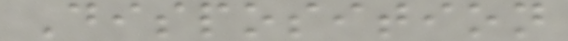Disposition
